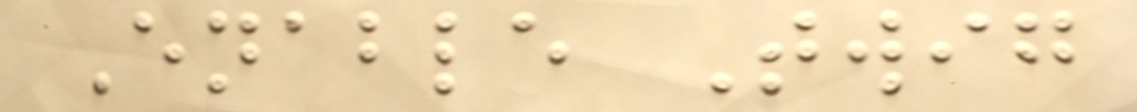Enable Twig
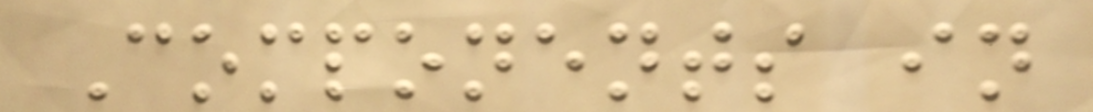Components in
